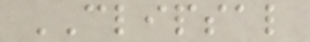CLIPSAL
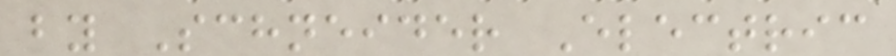by Schneider Electric
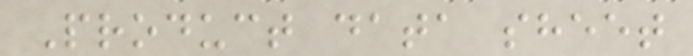Product data sheet
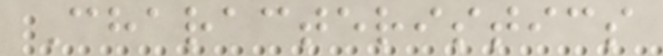Characteristics
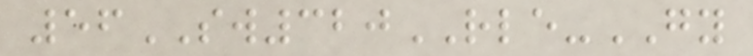56SW320RLE-GY
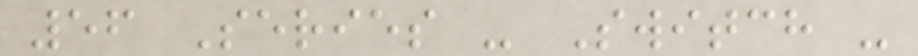56 Series - Switch -
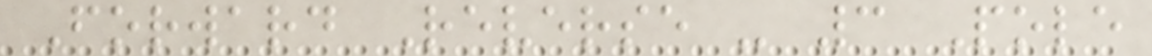Forward Reverse - 3 Pole
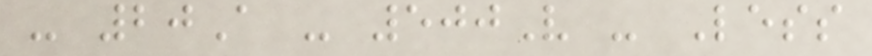- 20A - 500V - Less
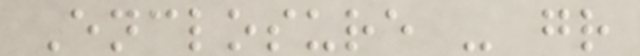Enclosure - gr
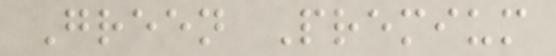Green Premium
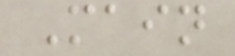Main
